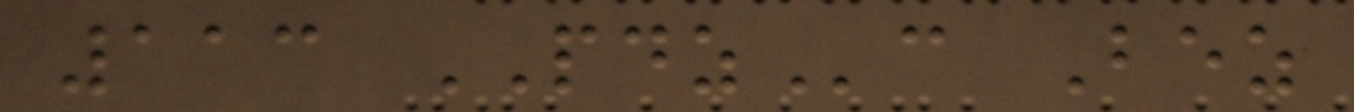113 PDZc Bez
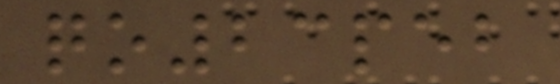qo23peb
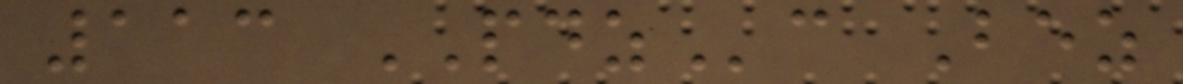113 PDZc Bez
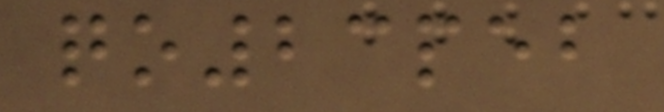qo23peb
